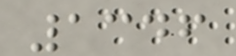1346
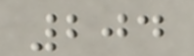204
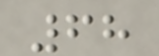68
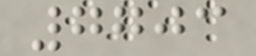7703
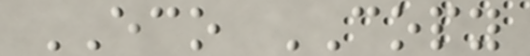ECO COPY
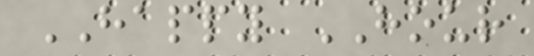HAPPY HOUR
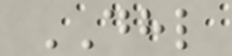DHL
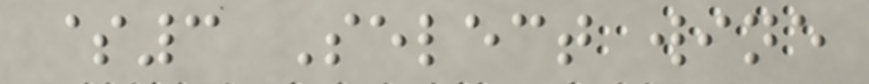$3 Select wine
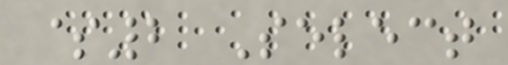$2 Select
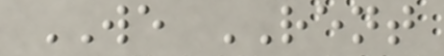WE RENT
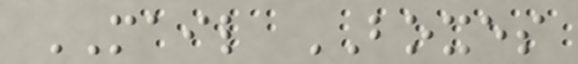MAIL BOXES
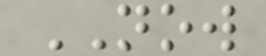NOW
